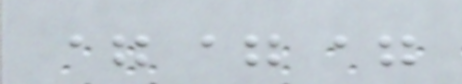===
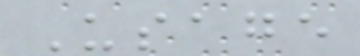Usage
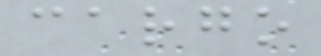cargo
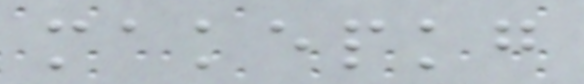makepkg
